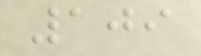109
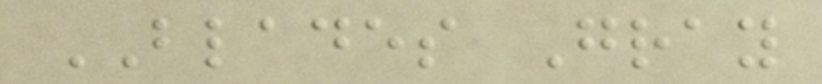BLADES Gray
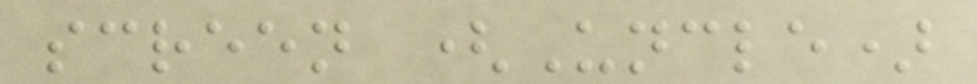screen (Uncle)
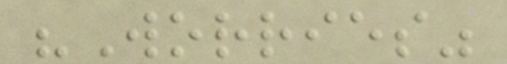"Worries"
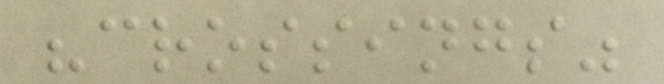"crossings"
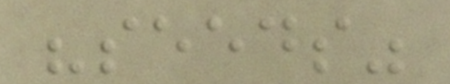"seeds"
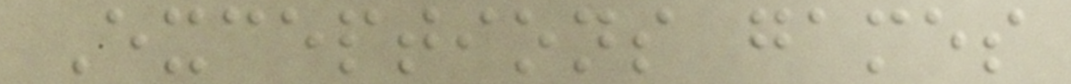Exceptions games
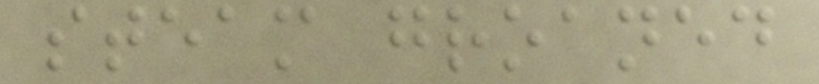steam groaned
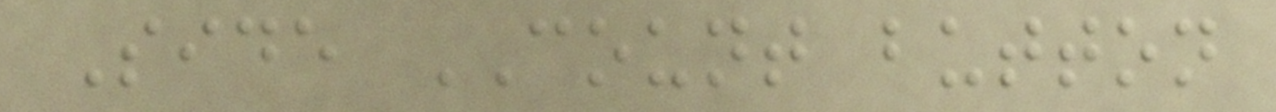Side COUNT button
